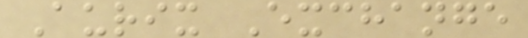Aurix Exchange
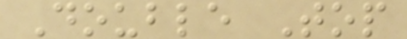Double Top
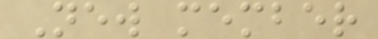New member
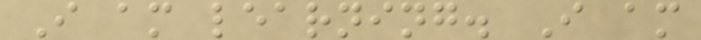I am learning. I am
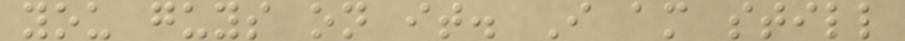you guys on it. I am still
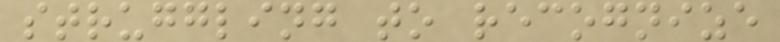struggling to recognize
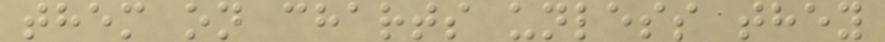them on charts unless they
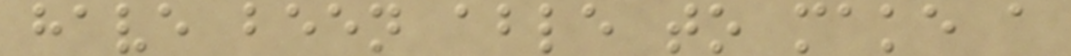have been able to make a
